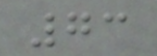73
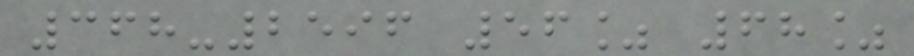368-2596 56% 68%
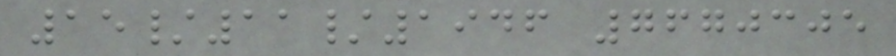15/11/1946 7670305
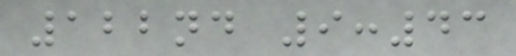122nd 9:43
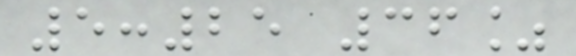5:25 36%
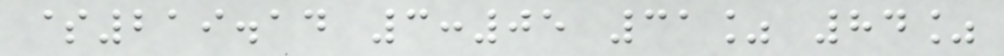$219.14 3:05 31% 84%
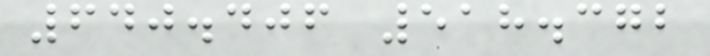640.406 518.372
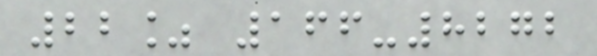22% 166-8272
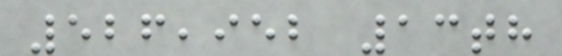526,952 13th
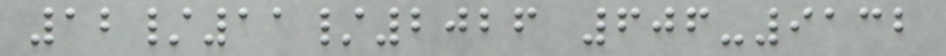12/11/2026 606-9132
